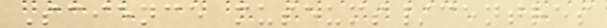Science museums/centres
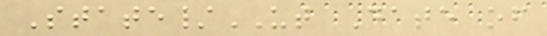State/UT Date of
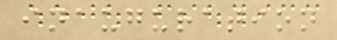inauguration
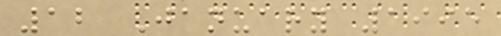12 January 1995
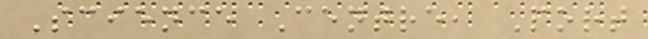Science Centre, Port
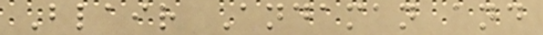Blair Andaman and
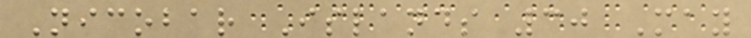Nicobar Islands 30 May
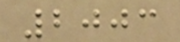2003
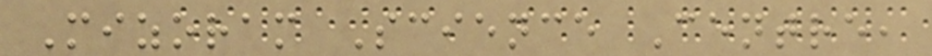Mizoram Science Centre,
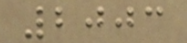2003
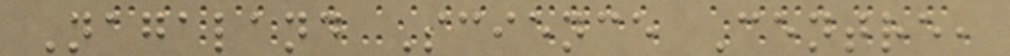Nagaland Science Centre,
